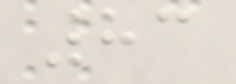83
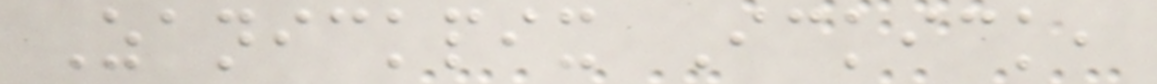Zanickpix Ickick,
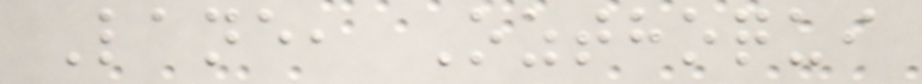Lane, Ozthoqui
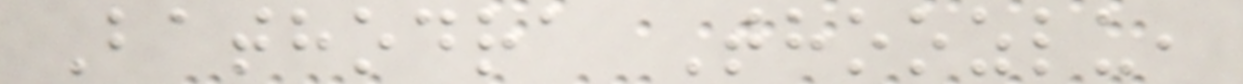Bathodra Thoozlu,
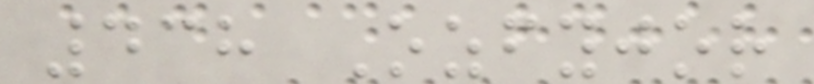438 Ozfyjor
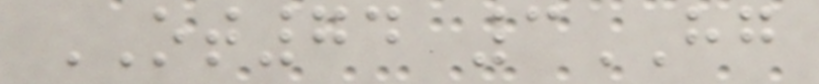OT74 3HG
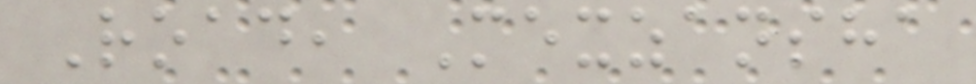Road, Mexzansha
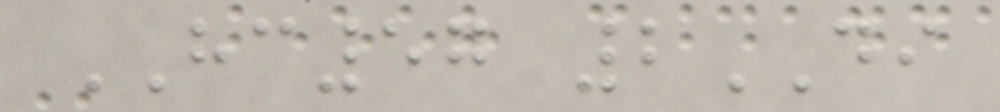HC57 2DI
